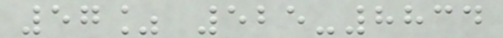57% 525-8834
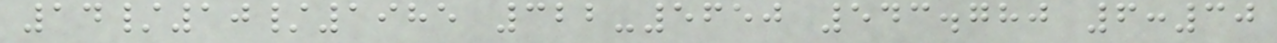14/10/1985 322-5650 543.780 6:30
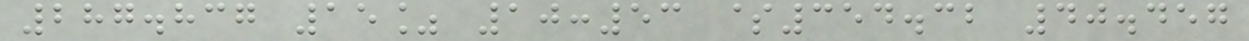287.837 15% 10:53 $354.32 40.457
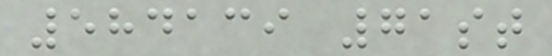584139 71st
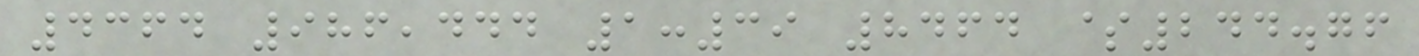4364 986,444 1:39 8464 $244.76
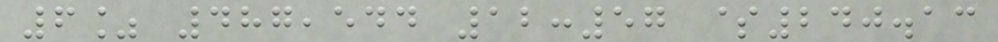6% 487,544 12:57 $240.13
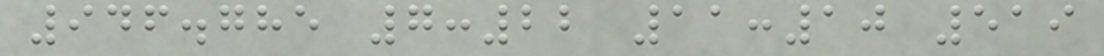946.785 7:22 11:10 519
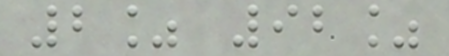2% 92%
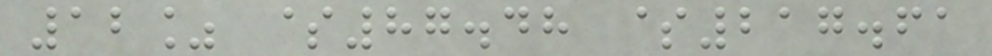12% $87.48 $217.61
